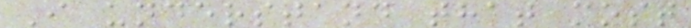I understand that most
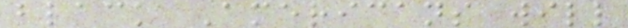black Americans will
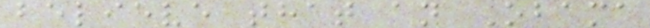believe that an Obama
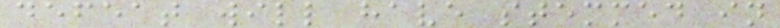defeat will have stemmed in
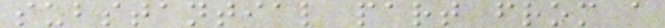substantial part from a
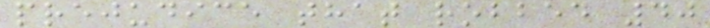prejudice that robbed 40
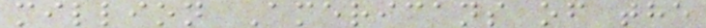million Americans of the
